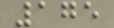175
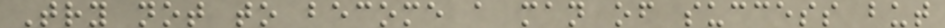Try not to become a man of success but
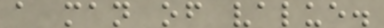a man of value.
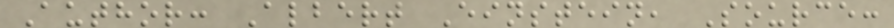Author: Albert Einstein, Source:
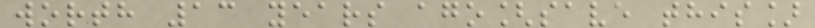worth 13 years ago[save this]
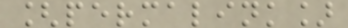[permalink]
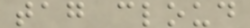tag cloud
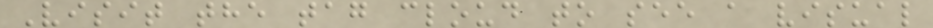Visit the tag cloud to see a visual
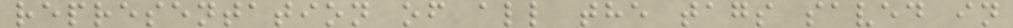representation of all the tags saved in
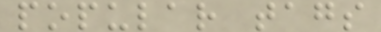popular tags
